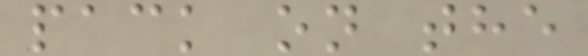pack on the
